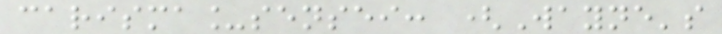carisma_sensei: (Wayne's
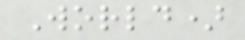World)
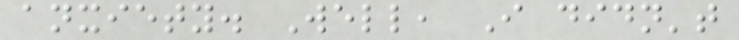anxiety. Well, I didn't
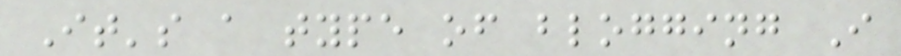It's a type of blogging I
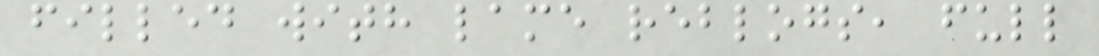filled with lame reblogs, full
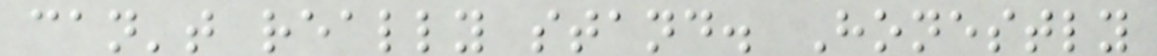can't really stand. Honestly
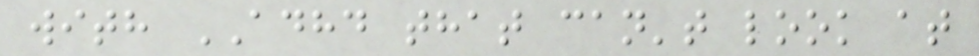with ADHD that can't look at
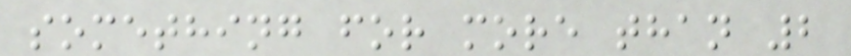something for more than 2
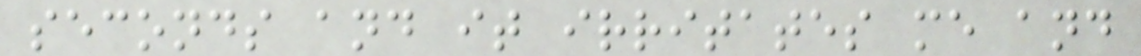seconds and it irritates me and
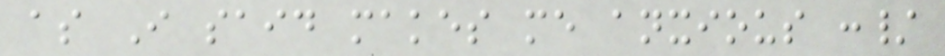as I said makes me anxious :/
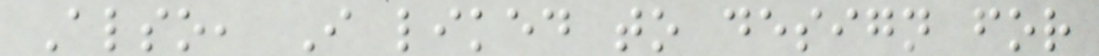Also, I liked to design for
